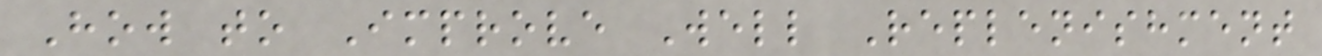How to Improve Well Replenishment
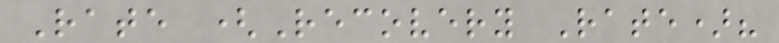Rate (Recovery Rate)?
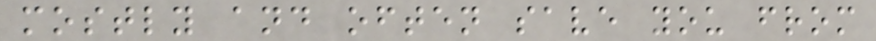mostly and often save you from
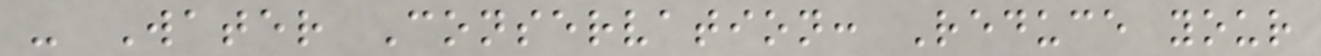- Water Conservation: Reduce your
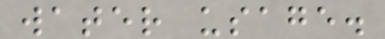water usage.
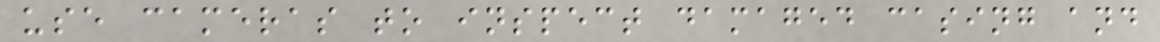use cameras to inspect damaged casing and
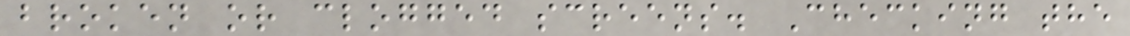broken or clogged screens. Checking the
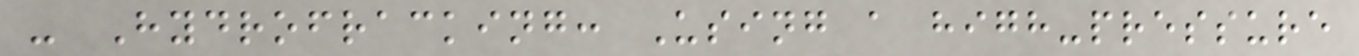- Hydrofracking: Using a high-pressure
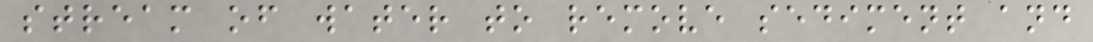stream of water to remove sediment and
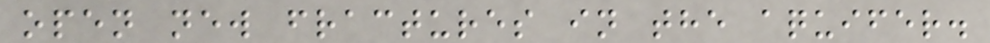open new fractures in the aquifer.
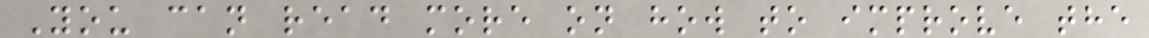You can read more on how to improve the
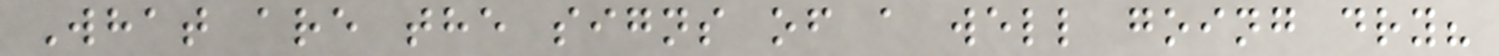What are the signs of a well going dry?
